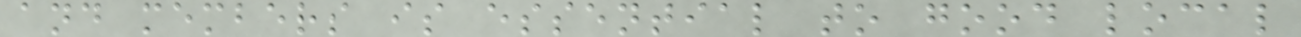and members is essential to good local
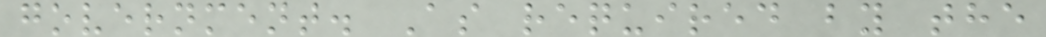government. As required by the
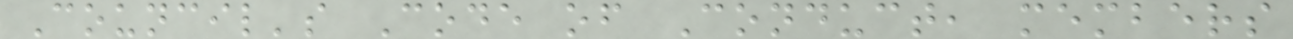Council's Code of Conduct, members
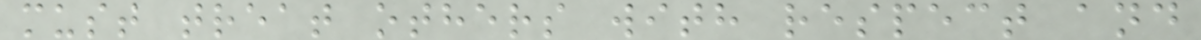must treat others with respect and
